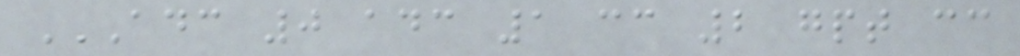ADC 0 ADC 1 CC 2 GPT CC
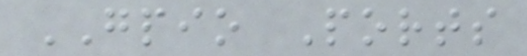GPIO Ports
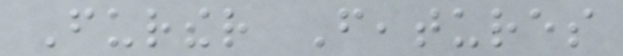Further Features
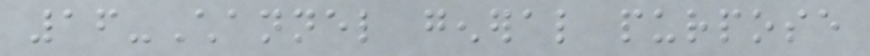16-Channel general purpose
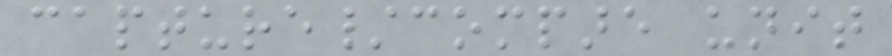capture/compare unit
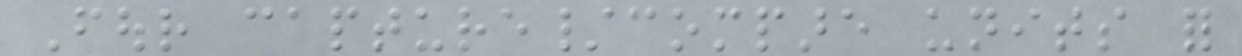Four capture/compare units for
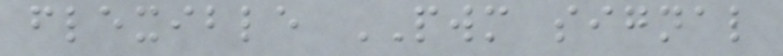flexible PWM signal
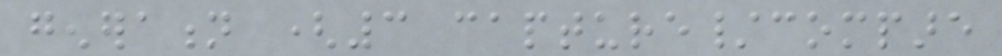generation (3 capture/compare
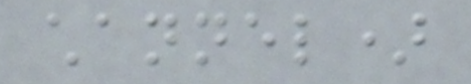channel)
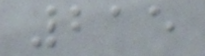215
